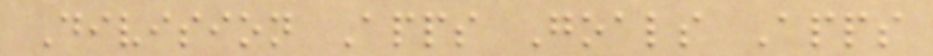Division Apps Goals Apps
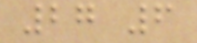27 6
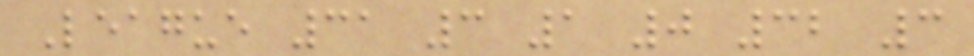League 31 3 1 0 32 3
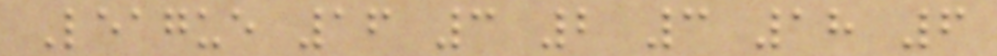League 16 3 2 3 18 6
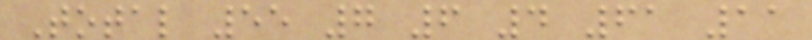Total 55 7 6 4 61 11
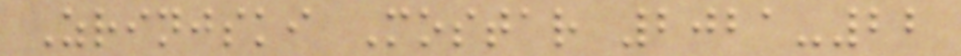Zrinjski Mostar 2021-22
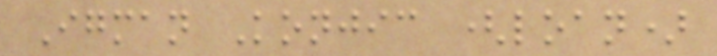Igman Konjic (loan)
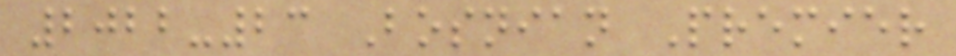2022-23 Bosnian Premier
